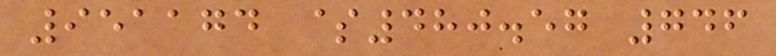951174 $480.57 746
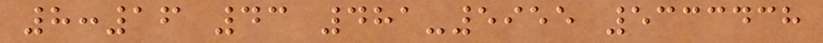8:16 43 481-5955 5333438
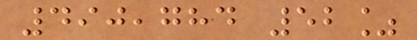490,784 52%
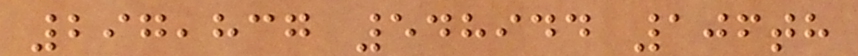297,837 548944 106th
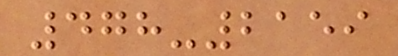478-2159
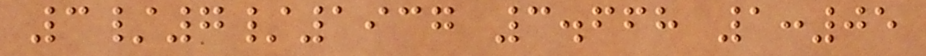3/7/1937 3.668 1:05
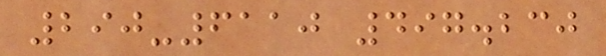290-6110 497.230
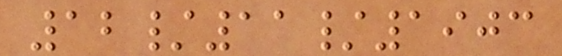12/11/1903
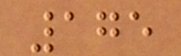175
